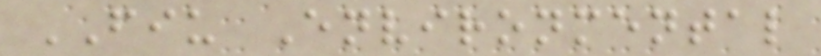FIU Environmental
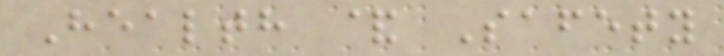Health & Safety
